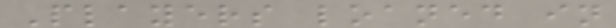Players loaned in
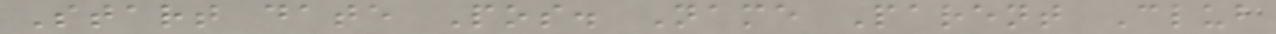Start date Pos. Name Parent Club
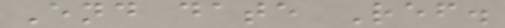End date Ref.
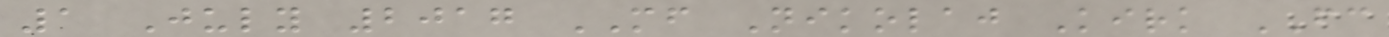1 July 2017 MF Nikolaj Kirk FC
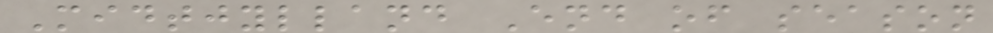Midtjylland End of season
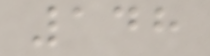148
